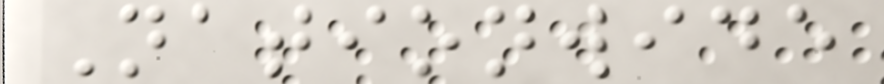Nationwide
